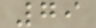79
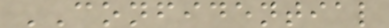CONFIDENTIAL
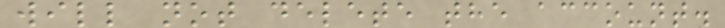will not delete the account.
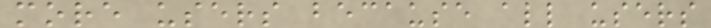more users because all users
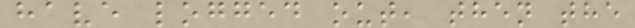have logged out, then the
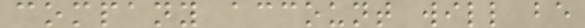company account will be
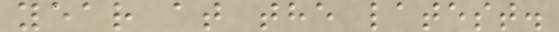year at the latest.
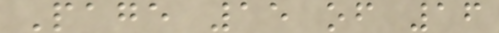Page 15 of 16
